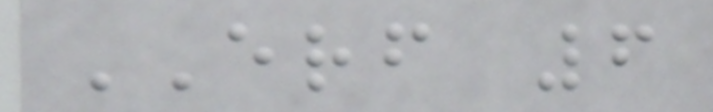ERF 6
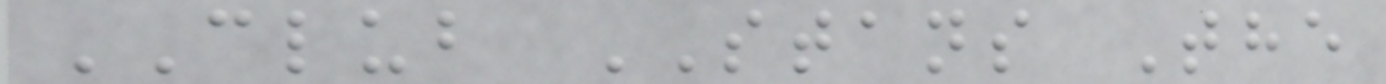CLUB STANS The
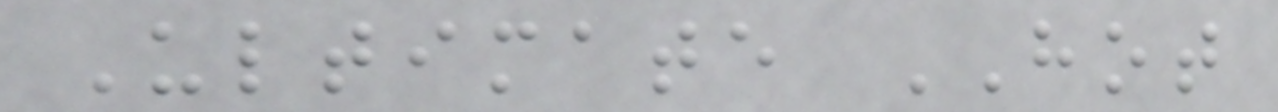Ultimate HOT
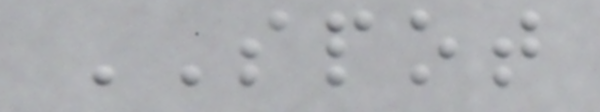SPOT
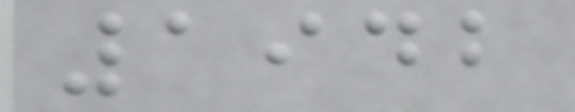1942
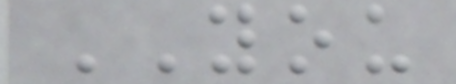YOU
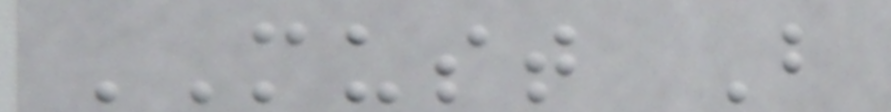MUST B
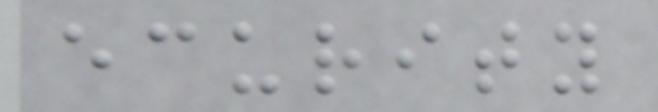ecurity
